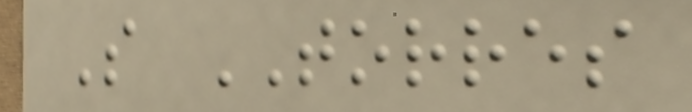S TORRES
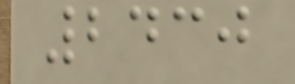2430
